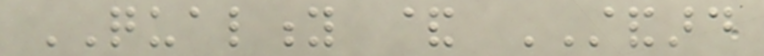QUALITY & STANDARD
